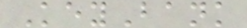KeyBank
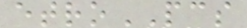etroPCS
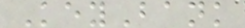KeyBank
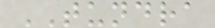TUNDRA
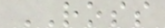ROSS
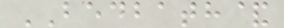BEDBATH&
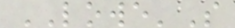LOWE'S
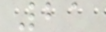21
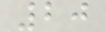20
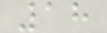18
